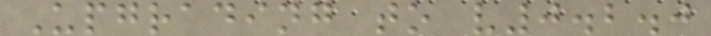Upgrading to v0.2.0
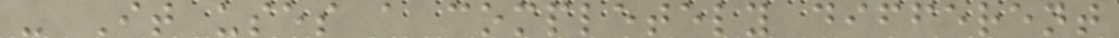- It uses a completely different
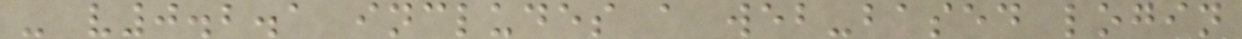- v0.2.1 includes a web-based login
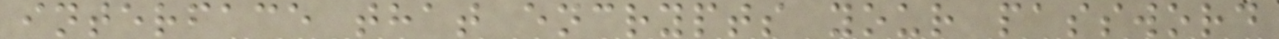interface that encrypts your password
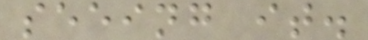seeing it.
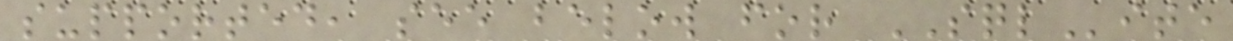supported, see below for SQLite
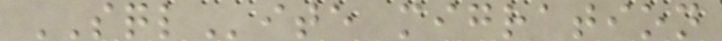SQLite migration
